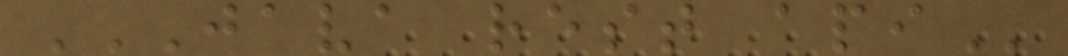JAVA REST API
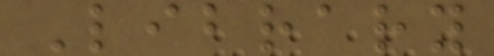Library
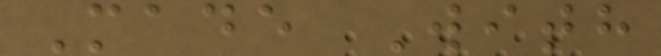Made With
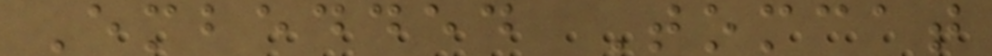Embedded Tomcat
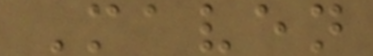Maven
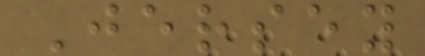Jersey
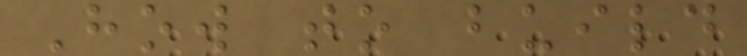How to build
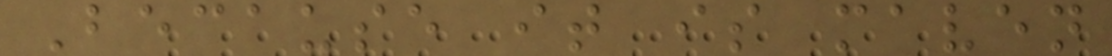Because it is maven
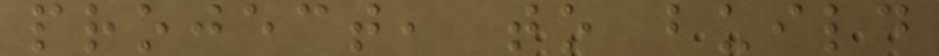project, to build
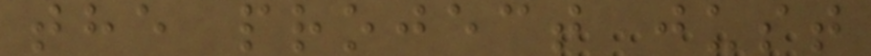the project just
